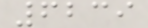6239
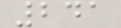241
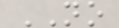NO
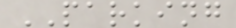PARKING
